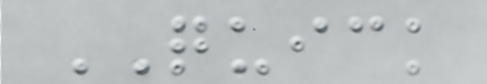QUICK
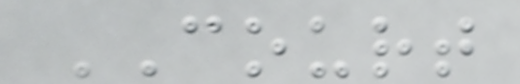COURT
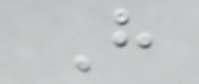H
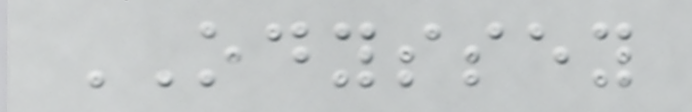ODYSSEY
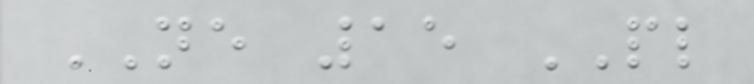NE 15 PL
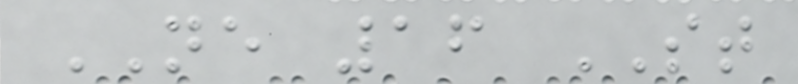NE 16 ST
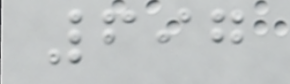697
